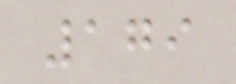179
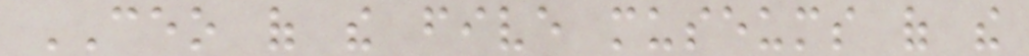CEO of the five museums of the
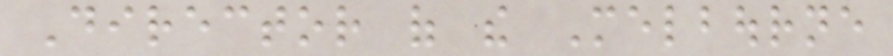Director of the Melbourne
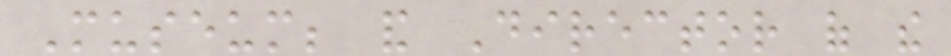Museum; and Director of the
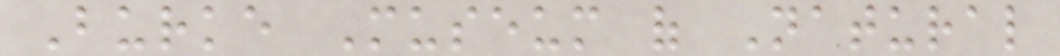Burke Museum of Natural
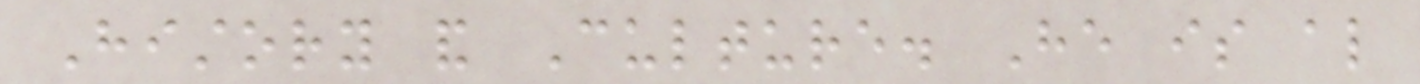History and Culture. He is also
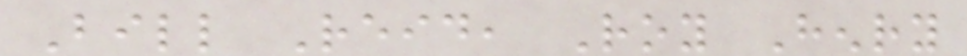Bill Reid, Roy Henry
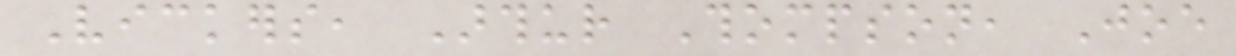Vickers, Arthur Thompson, Joe
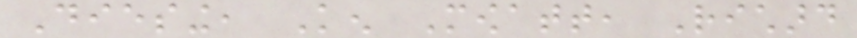Diesing, Ken Mowatt, Richard
